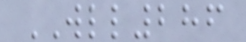WLL286
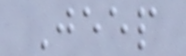Jeep
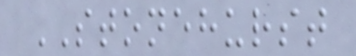STONEHURST
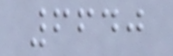6640
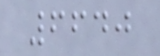6640
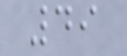49
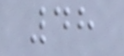48
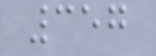357
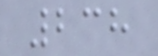238
